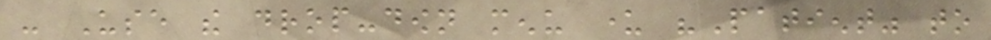- Use the drop-down menu under "Patient" to
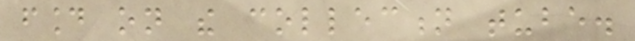found on the collection tube.
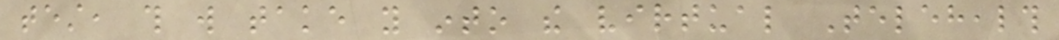test, this will take you into the virtual Telehealth
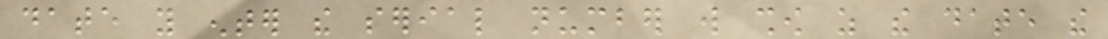date you enter the serial number will show as the date the
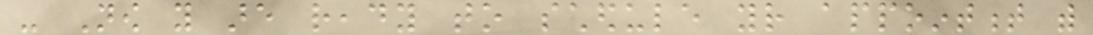- Now you are ready to schedule your appointment with
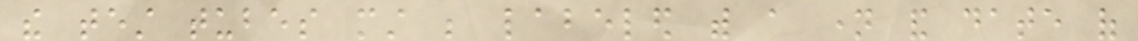the test tubes must be labeled with a name and date of
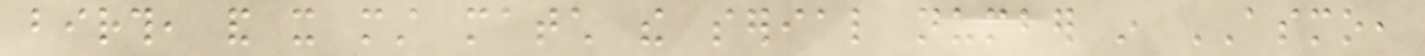birth, and it must match the serial number in ASMO,
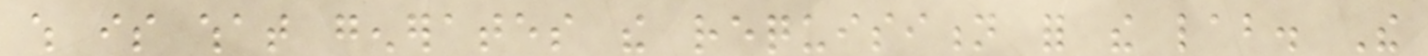which is what generates the requisition for the lab. The
